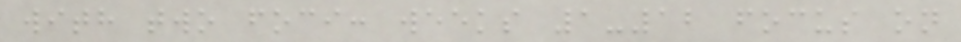with two foci: weeks 1-12 focus on
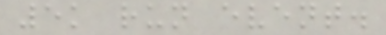5k run event.
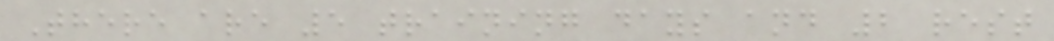There are 5 training days and 2 rest
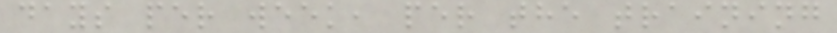days per week, per the training
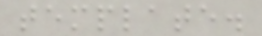template.
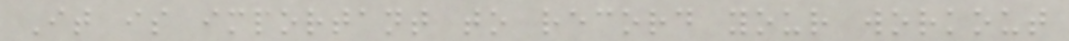It is important to record your workout
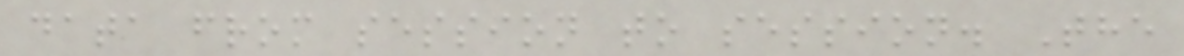data from session to session. The
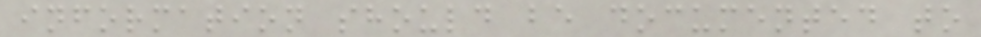information should be documented to
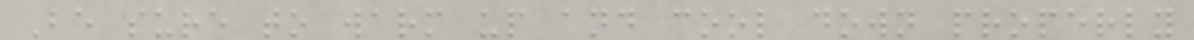Be sure to warm up and cool down properly
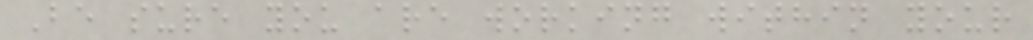Be sure you are working within your
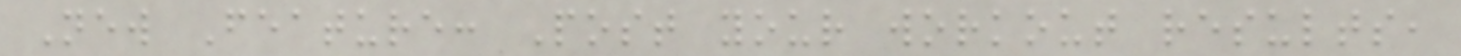New Feature: Post your workout results,
